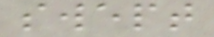swept
